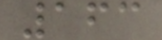163
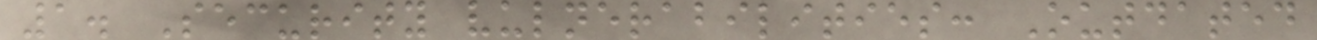1. Security vulnerabilities: Outdated
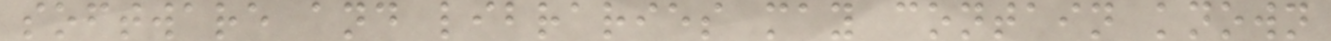software and libraries may contain known
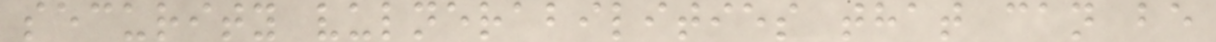security vulnerabilities that can be
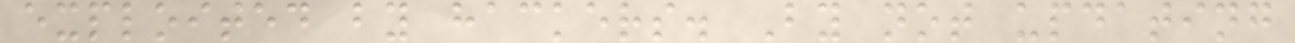exploited by hackers. By not updating
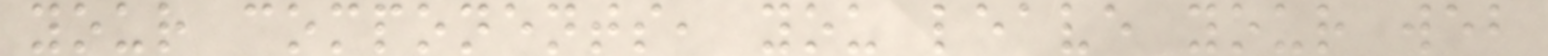your components, you leave your web
